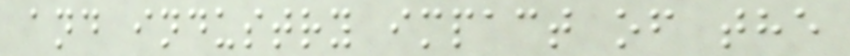and industry impact of the
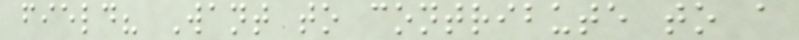field? Want to contribute to a
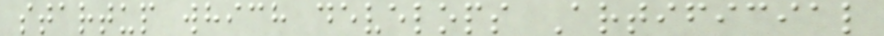startup which develops Artificial
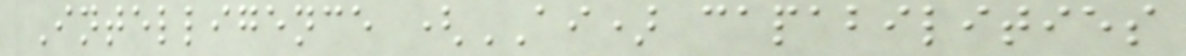Intelligence (AI) capabilities
